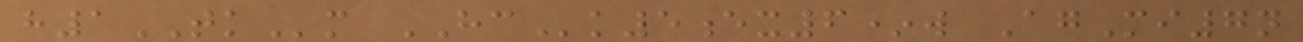h1TKm HCk5ex6*w AgMi7n
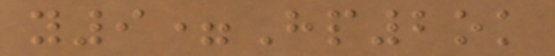y9=Hp2ok
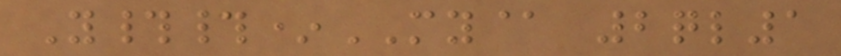Y##*MY@ 2ql1
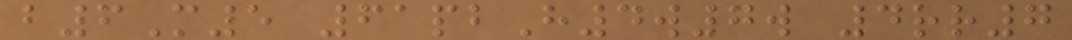b6M5 61pbH4w7w 4rr7
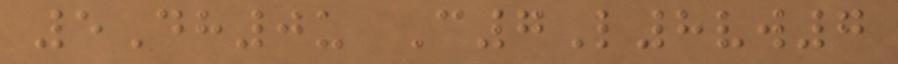5Dh0u C7L8vw7
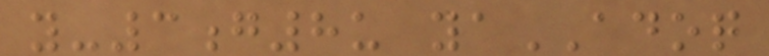y-3g8u yaADOQ
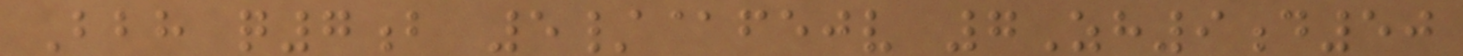Bbh q7b 5/@fejv 7Zh9d50
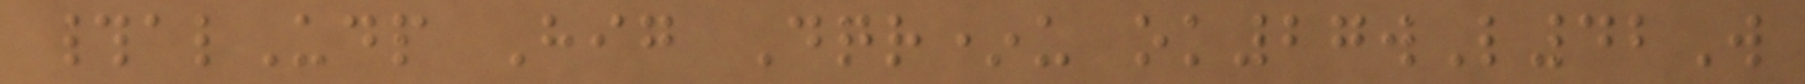#alUdp Hig Dqr*u ok27wL42W
